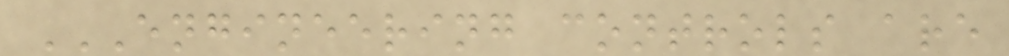ENGINEERING CONTROLS ARE
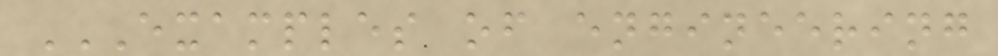EXAMPLES OF ENGINEERING
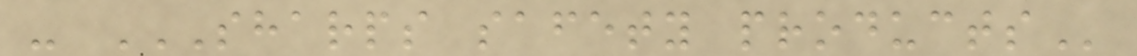- SHARPS SAFETY PRODUCTS
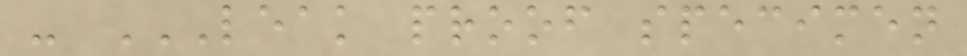- LEAK PROOF SPECIMEN
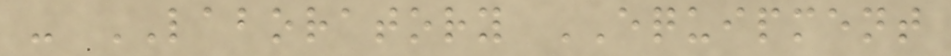- LABORATORY EQUIPMENT
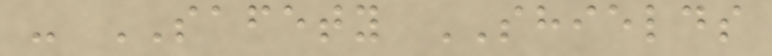- SAFETY SHIELDS
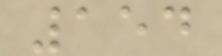154
